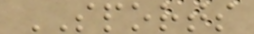SPORTS
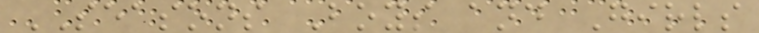SEASONS Boys and Girls
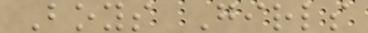Boys Girls
